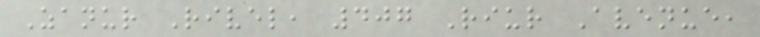Zanur Rivel, 407 Riur Avenue,
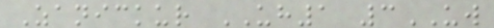Zanickur UH1 3UW
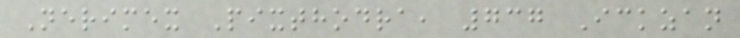Nerimex Pixthodra, 737 Ickzan
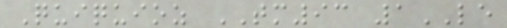Quiquioz TM93 1LE
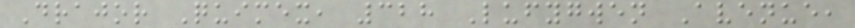Drajor Quimex, 328 Lufygwen Avenue,
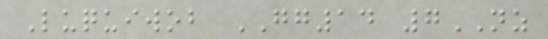Luquiwob GG14 7NZ
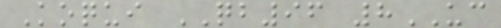Koqui QB96 8UC
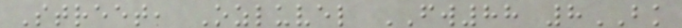Street, Ozluvel FW88 8BK
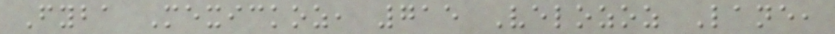Fyba Mexickoz, 715 Velozoz Lane,
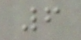6
